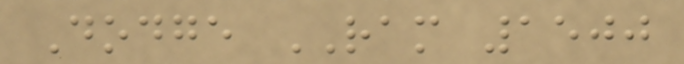Dodge RAM 1500
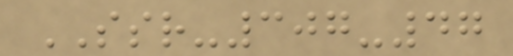SSR-307-47
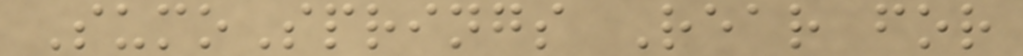SumoSprings Rear for
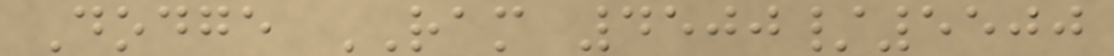Dodge RAM 4500/5500
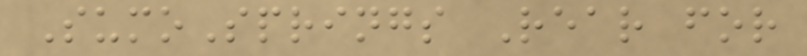SumoSprings Rear for
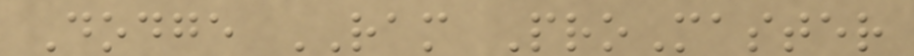Dodge RAM ProMaster
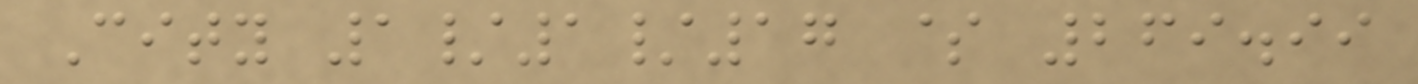City 1/1/17 $ 269.99
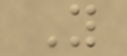Y
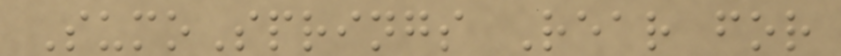SumoSprings Rear for
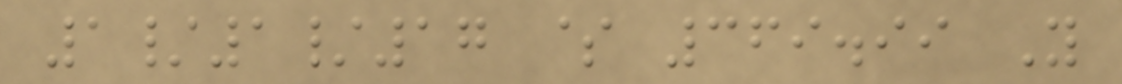1/1/17 $ 369.99 Y
